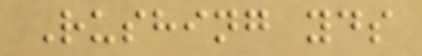Rushing yds
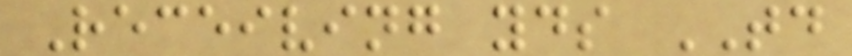Receiving yds TD
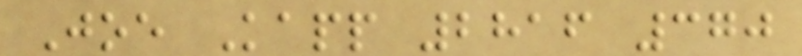Joe Kapp 2816 370
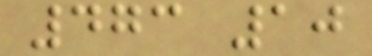473 10
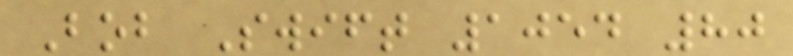Bob Swift 1054 80
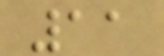11
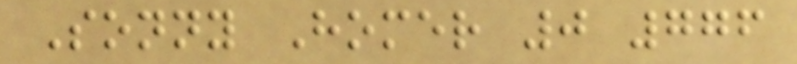Sonny Homer 0 776
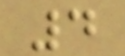4
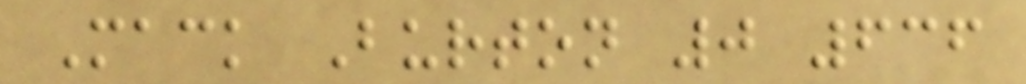Mack Burton 0 636
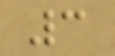3
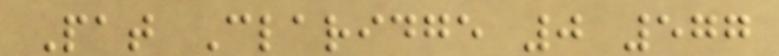Pat Claridge 0 577
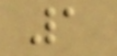1
